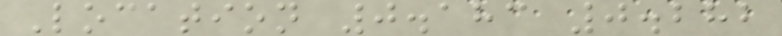Location 0.183 0.282
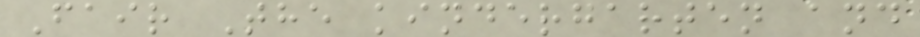Fair The kindergarten and
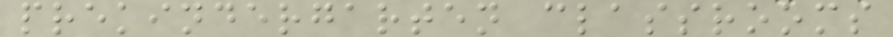prekindergarten classrooms
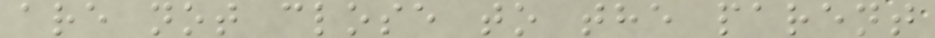are not close to the parent
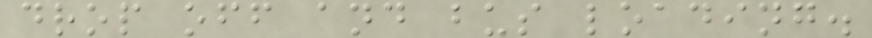drop off and bus loading.
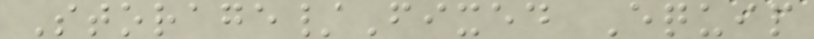Storage/Fixed Equip
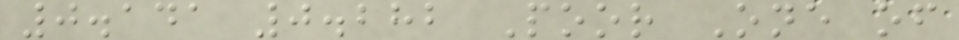0.141 0.282 Poor One of
